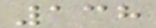138
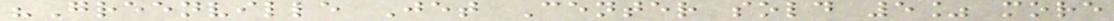"Greenville Jet Center sold 5% more
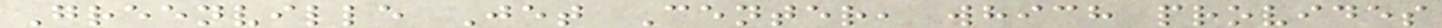Greenville Jet Center, which provides
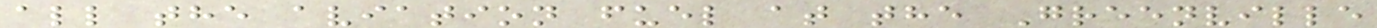all the aviation fuel at the Greenville
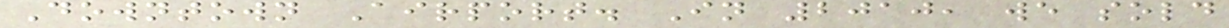Downtown Airport. In 2010, we sold
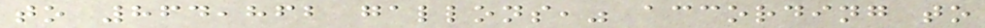to 864,862 gallons," according to
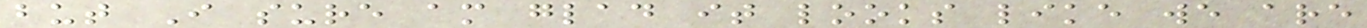but I sure am glad it looks like we are
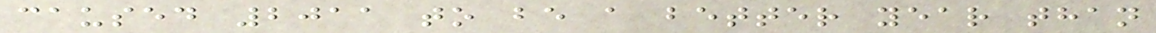caused 2011 to be a better year than
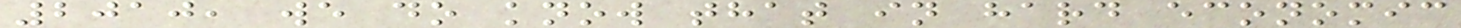2010, we do know that in hard economic
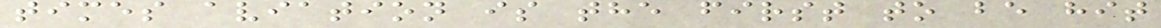times aviation is the first to be hit
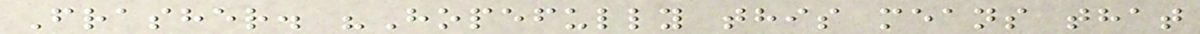Frasher. "Hopefully this means that
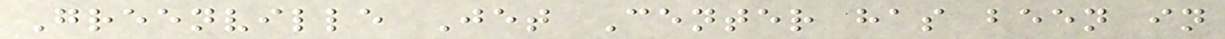Greenville Jet Center has been in
